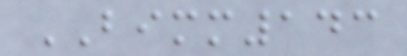BIMM143
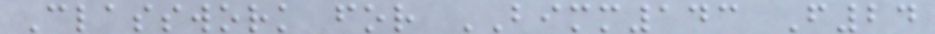Classwork for BIMM143 F24
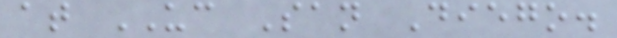at UC San Diego.
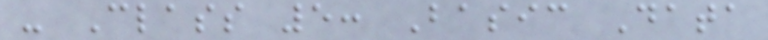- Class 5: Basic Data
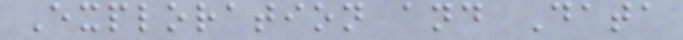Exploration and Data
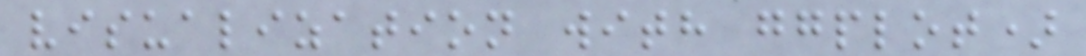visualization with ggplot)
